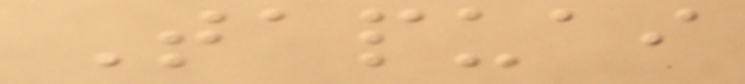Tapuai
